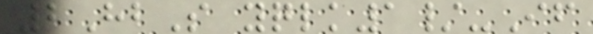2HbS yqlk1/-If
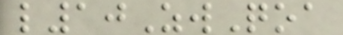l10ZwQoa
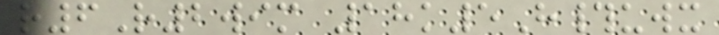r6R2wim 18k5H#uwx
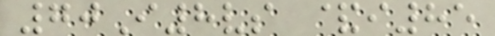70I8vs &i85
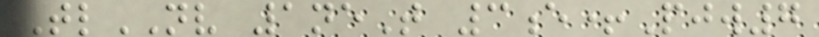TlNV 1neT 3e+Pjw7
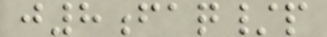j8faq/p
